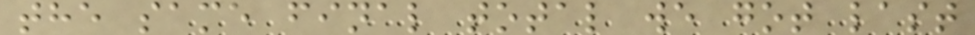the same final total we got last
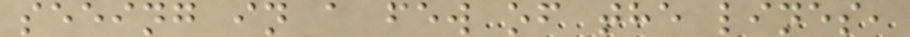seeing in a few of the lines,
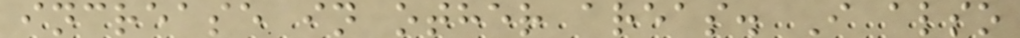increase in other areas. I also
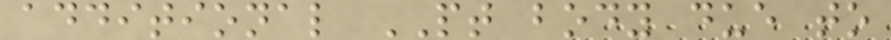additional PT body due to
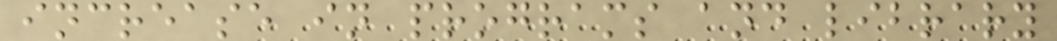increase in programs and library
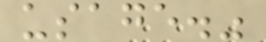usage."
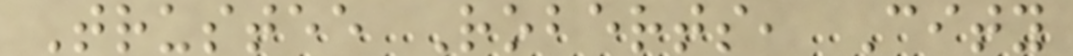Trustee Roberts, City
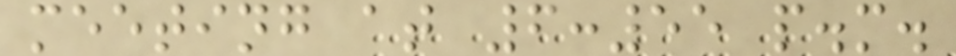meeting at 6:55 p.m.
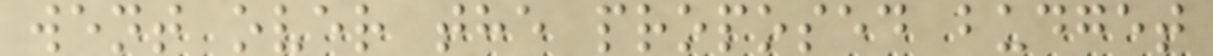went over the proposed budget
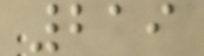219
